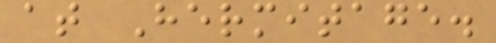at Hermitage.
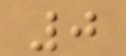0
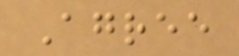Agree
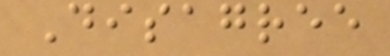Disagree
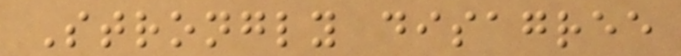Strongly disagree
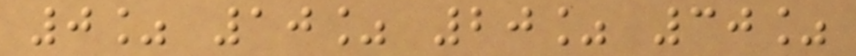0% 10% 20% 30%
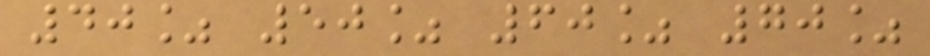40% 50% 60% 70%
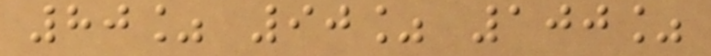80% 90% 100%
